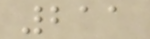211
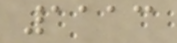1113
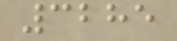3285
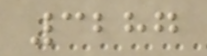3287
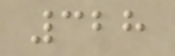328
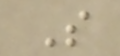S
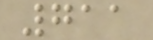711
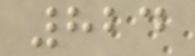824
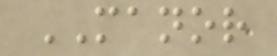MANOR
